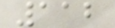112
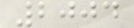2004
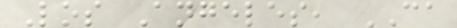Los Angeles, CA
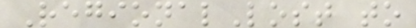RegionalLost to
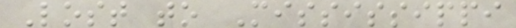Lost to Mississippi
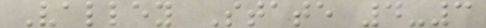Valley State 4-3
